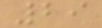29
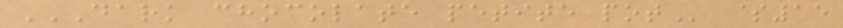DARK CHOCOLATE PETITE POT $15
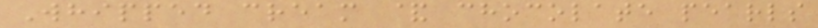Whipped cream & chocolate pearls
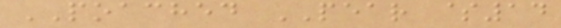POACHED PEAR $14
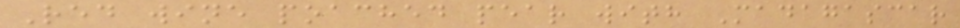Red wine poached pear with Madagascar
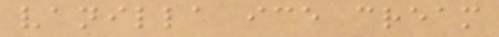vanilla ice cream
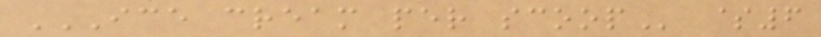ICE CREAM PER SCOOP $6
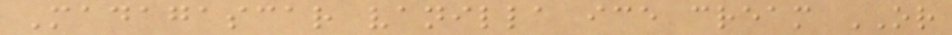Madagascar vanilla ice cream OR
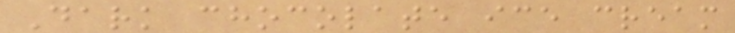Dark chocolate ice cream
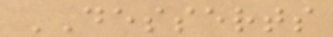DESSERTS
